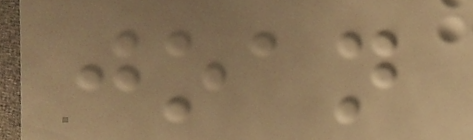joan
